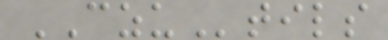CZUtils
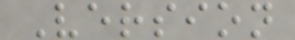Version
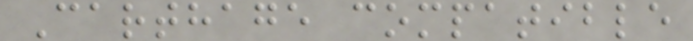Carthage compatible
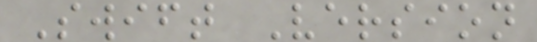Swift Version
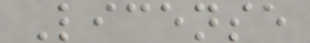License
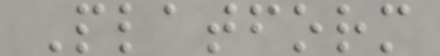Platform
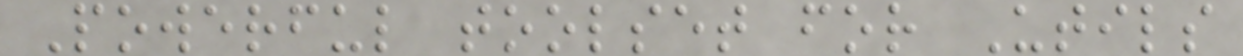Powerful toolset for Utils
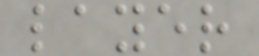layer
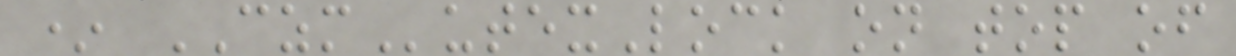* CZMutexLock on top of
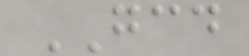GCD
